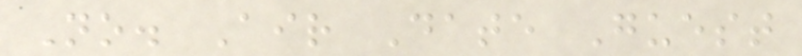No. Air Date Guest
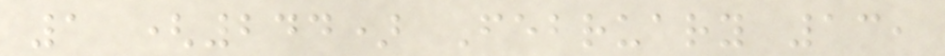1 (244) February 13,
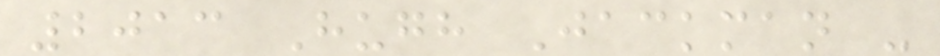2013 Hugh Jackman -
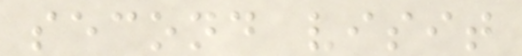second visit
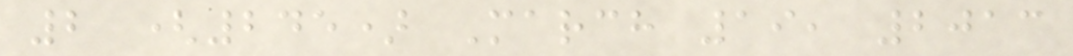2 (245) March 19, 2013
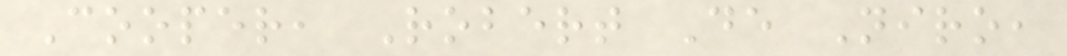Cooper, Robert De Niro,
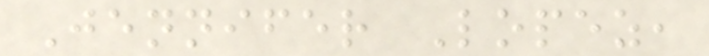Jennifer Lopez,
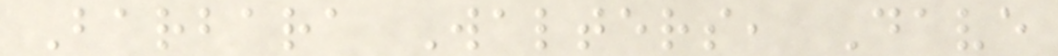Barbara Walters, Dave
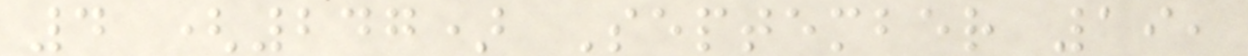4 (247) September 19,
